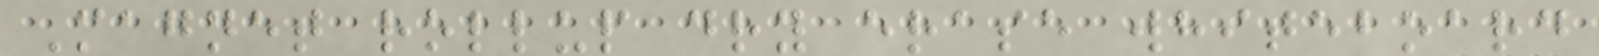Magnet rollup dry erase whiteboard
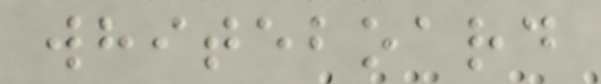whiteboard
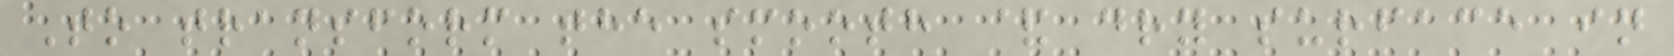To transform the smooth & dry surface in
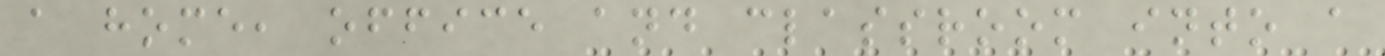a home, office and classroom into a
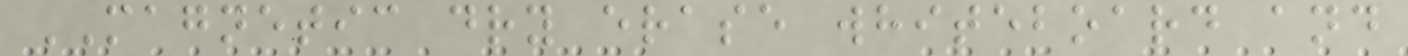MAGNETIC dry erase whiteboard and
